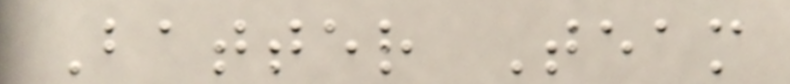Batter Team
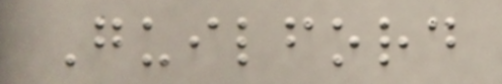Guilford
